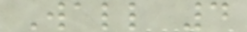Wall 4
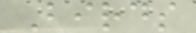Birds
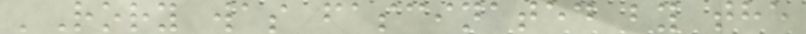'Rory was fascinated by the
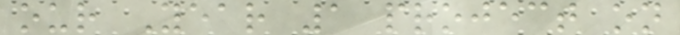our Year 1 project on
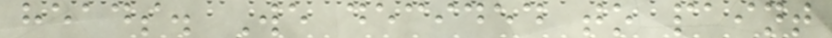heads. We decided to paint
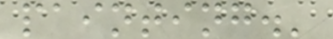painting.'
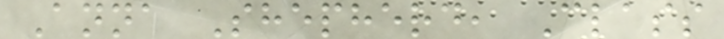Anna Shepherd, Class
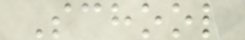School
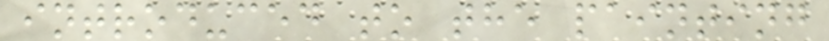introduced to the painting
